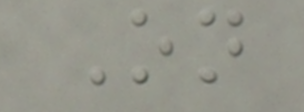On
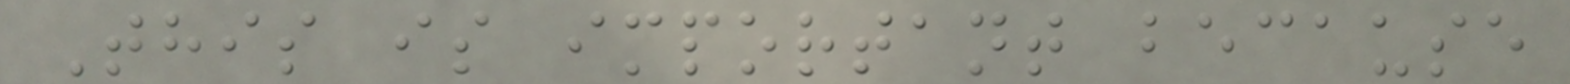This is important because
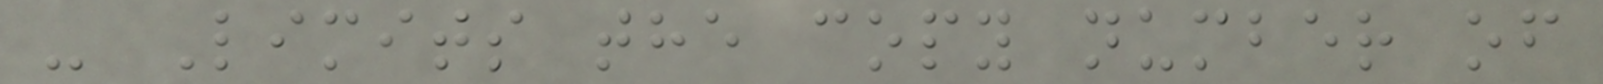- Limits the copy number of
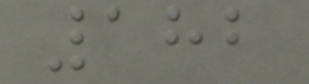182
